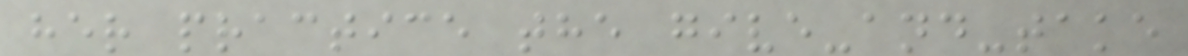her practice the give-and-take
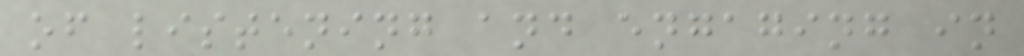of listening and engaging in
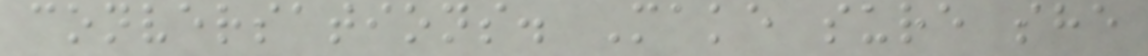conversations. Make sure she
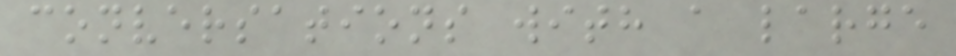conversations with a large
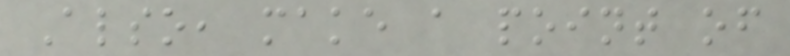Also, make a point of
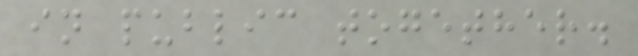in public together.
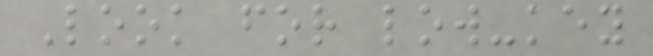Look for low-key
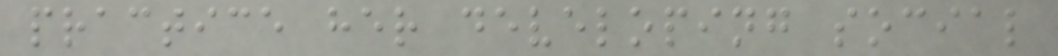practice her developing social
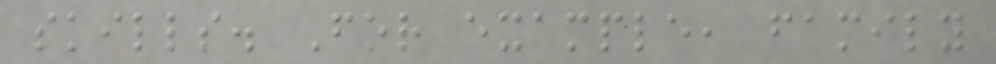skills. For example, family
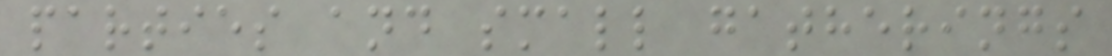parties and small gatherings
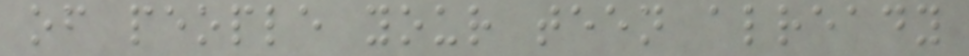of people your teen already
